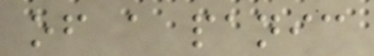of a panic
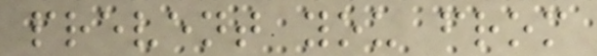prevent you from
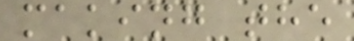making the
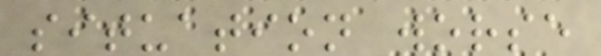situation worse
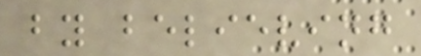by believing
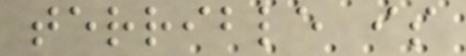terrible is
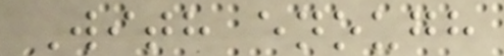With enough
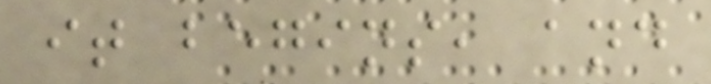it begins, and
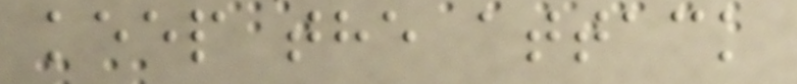keep the attack
